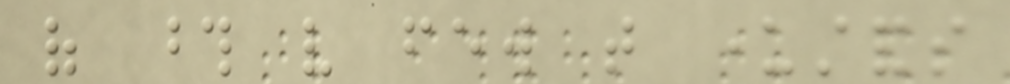of those very few that understands
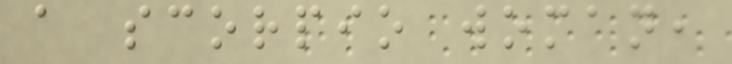a scorpio woman,
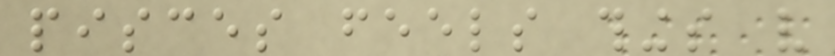pisces feels things very
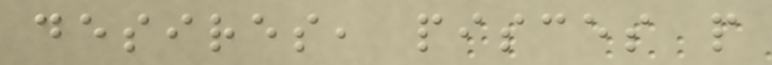desires, pisces people
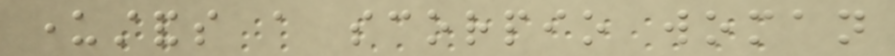understands a scorpio woman
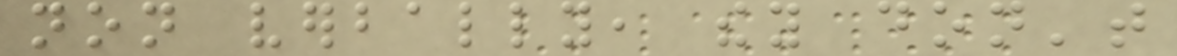non verbally, they don't
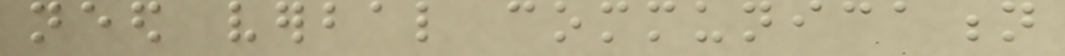need verbal communication
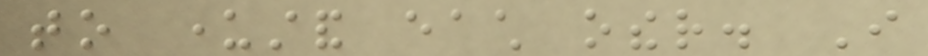to understand each other. I
